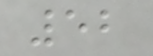52
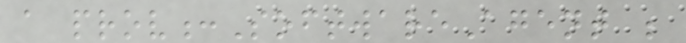a prov:SoftwareAgent ;
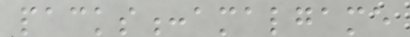packs:amalgame
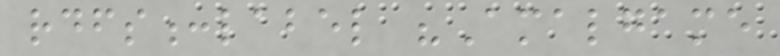rdfs:label "Amalgame
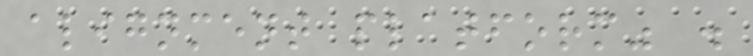alignment platform" .
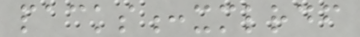packs:xmlrdf
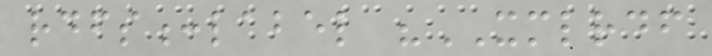rdfs:label "XMLRDF
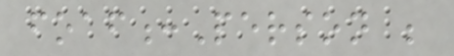foaf:Person ;
